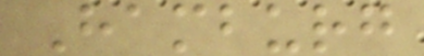Hamburg
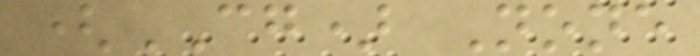(CG) None
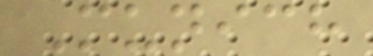Munich
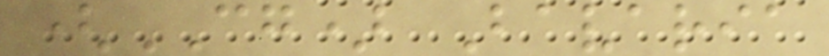(CG) Bavaria
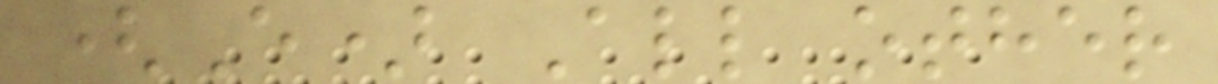(E) All other
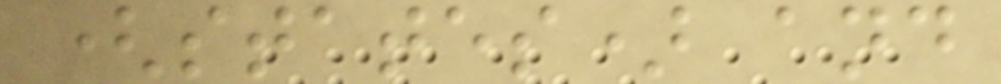(states) and
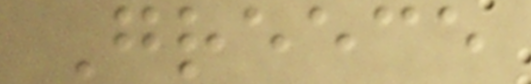Greece
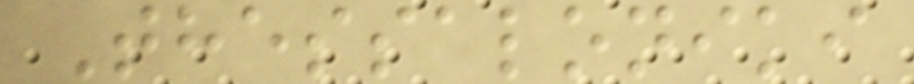Thessaloniki
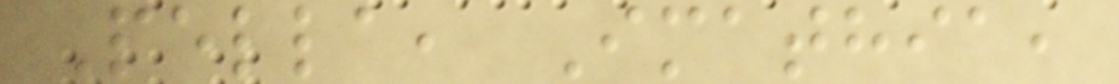Pella, Imathia,
